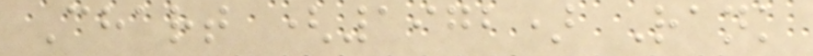Chart (1972) Rank
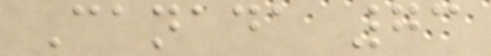Canada 73
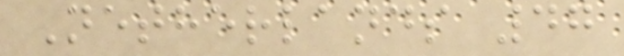Netherlands 47
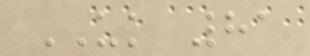UK 81
